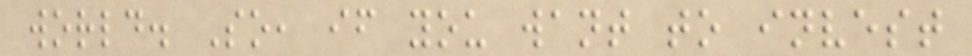world. So, if you want to invest
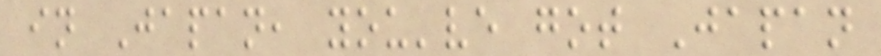in Japan, you've got Japan
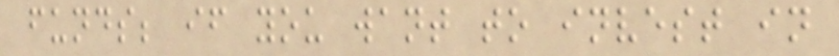funds; if you want to invest in
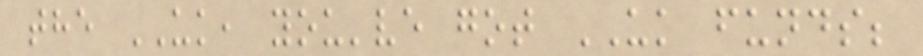the UK, you've got UK funds;
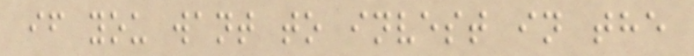if you want to invest in the
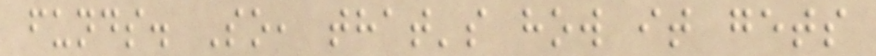funds. So, that's how it gets
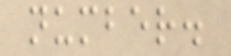number.
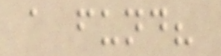a fund?
